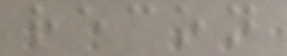recon
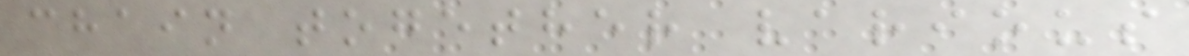chain together various
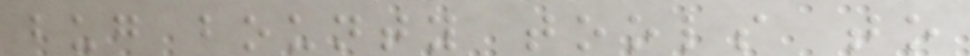bug bounty tools to
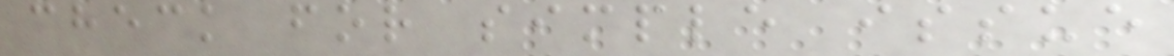check for simple issue
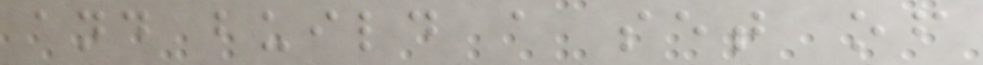and build a set of
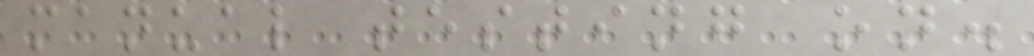manual testing on.
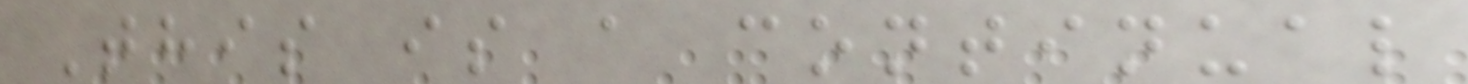This is a continual
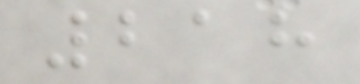218
